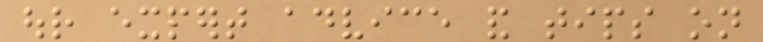our expert advice and tips on
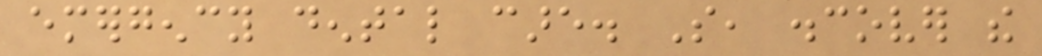emergency dental care. So, discover the
